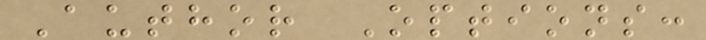Author Options:
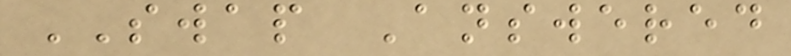SWAP Answered
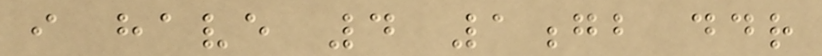i have 4 1gb ddr
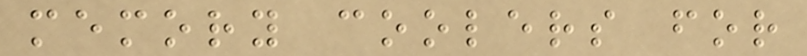memory coolers for
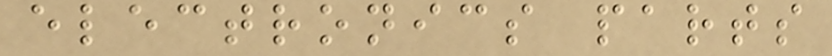electronics parts
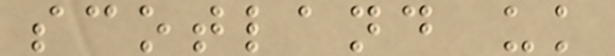scotland uk
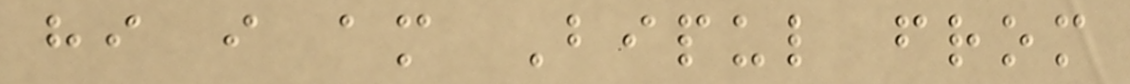hi i am Bipul from
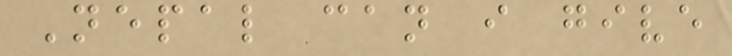Nepal can i give
